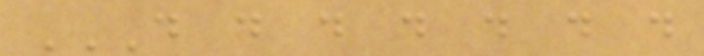D D D D D D D
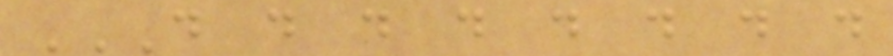D D D D D D D D
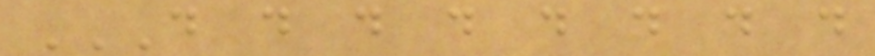D D D D D D D D
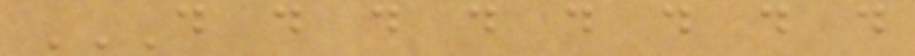D D D D D D D D
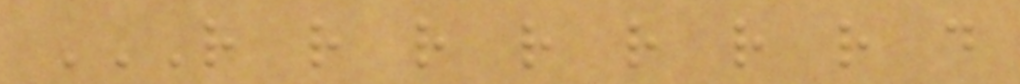R R R R R R R D
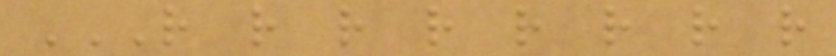R R R R R R R R
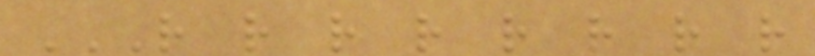R R R R R R R R
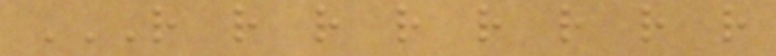R R R R R R R R
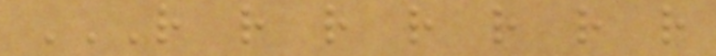R R R R R R R
